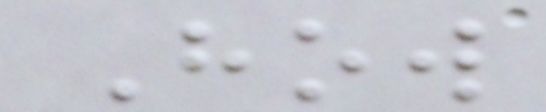How
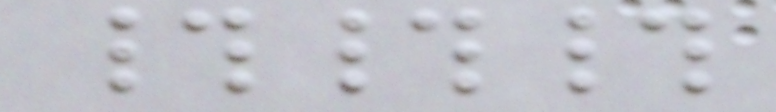###
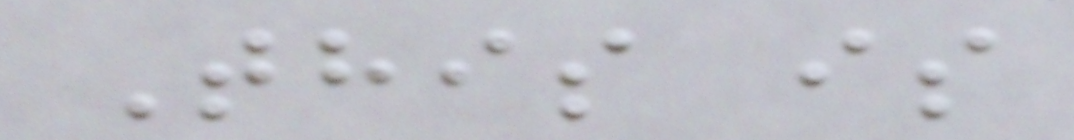This is
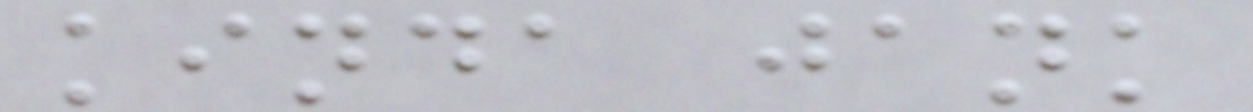kinda jank
